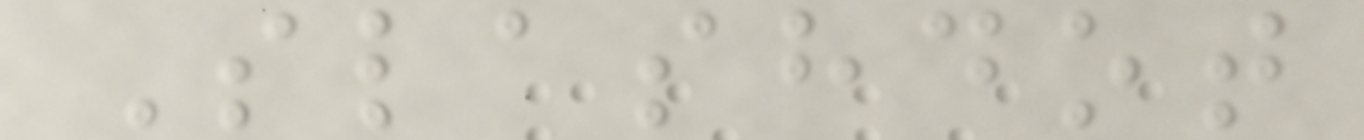Slashdot
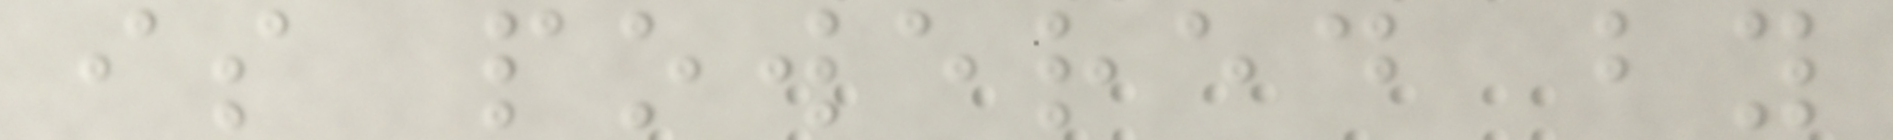is powered by
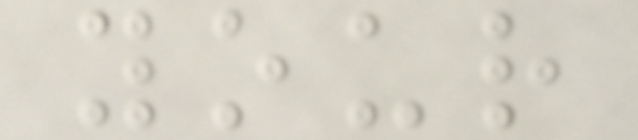your
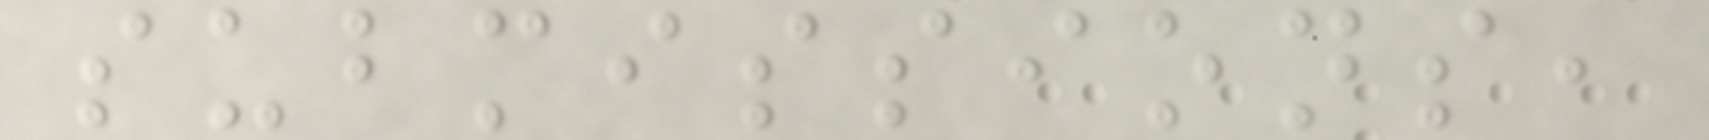submissions,
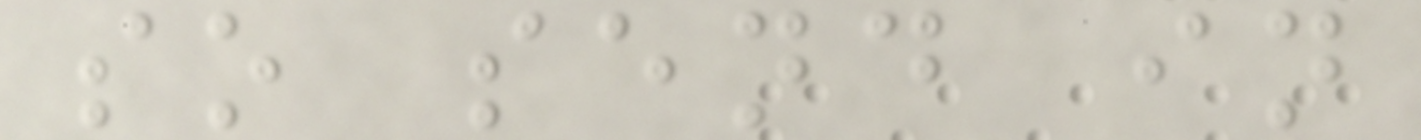so send in
